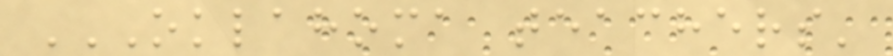OKLAHOMA TEACHERS'
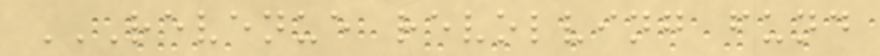REVENUE REVOLVING FUND
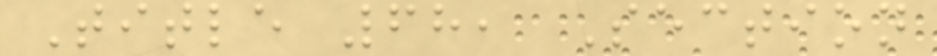Title 68, Section
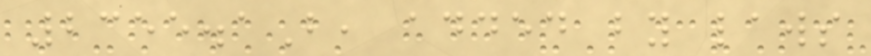2355.1B, added by laws
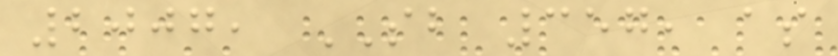2007, SB 357, as
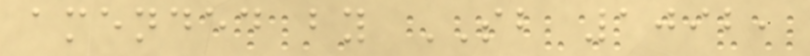amended by SB 1092,
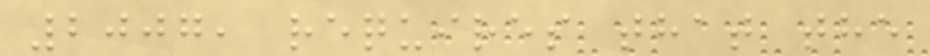2007, requires that the
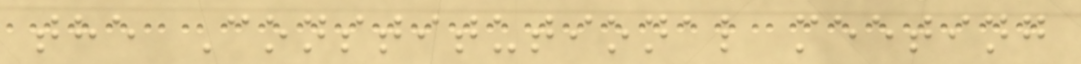the Constitutional meeting
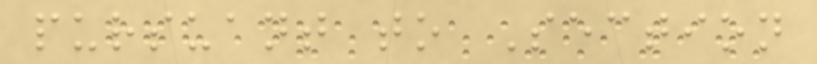pursuant to Section
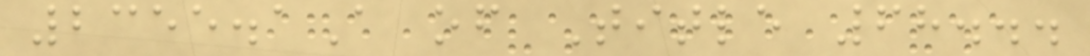2355.1A of Title 68...
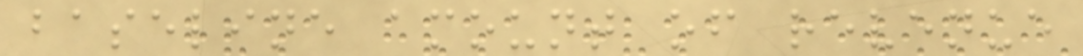baseline amount of revenue
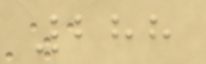288
